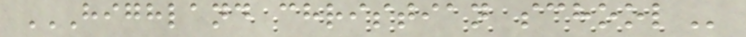HIGHLAND CHRISTIAN SCHOOL
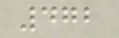472
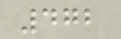472
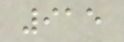915
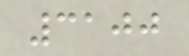3100
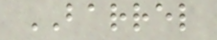BARREL
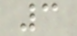3
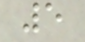5
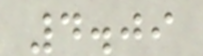4.09
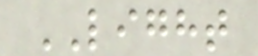LIGHT
